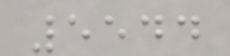5544
